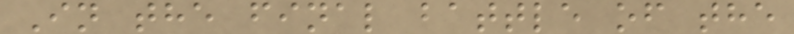In the final battle of the
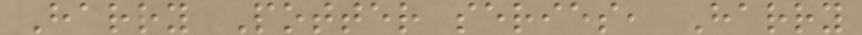Harry Potter series, Harry
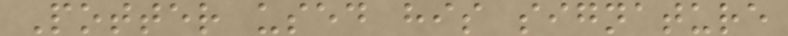Potter used his signature
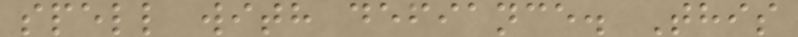spell with defiance. This
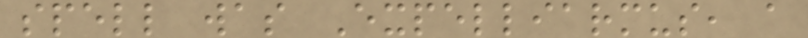spell was Expelliarmus, a
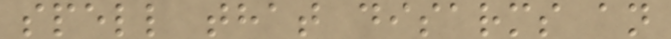spell that disarms an
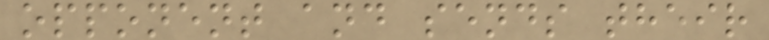opponent and sends their
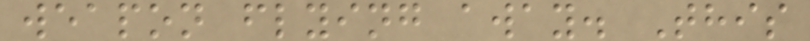weapon flying away. This
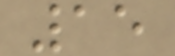15
